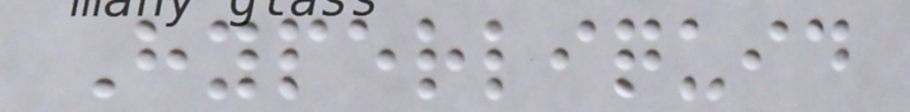Hyperliquid
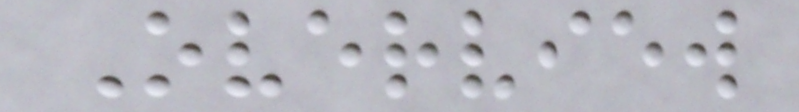Overview
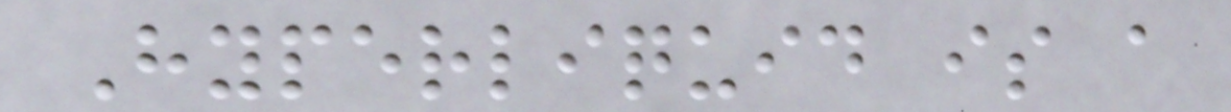Hyperliquid is a
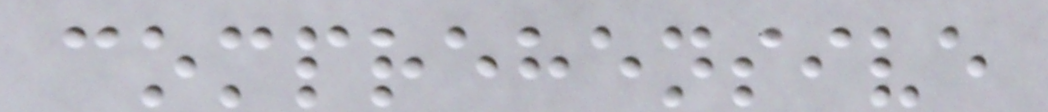comprehensive
